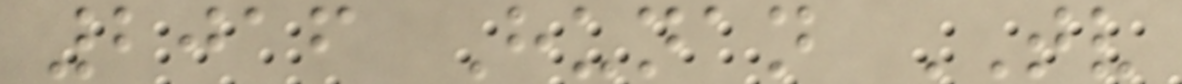2016 Hunan TV
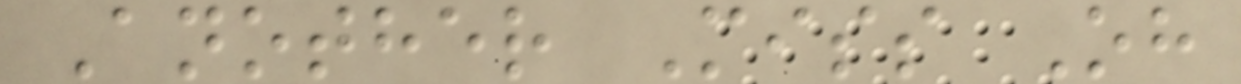Another Miss Oh
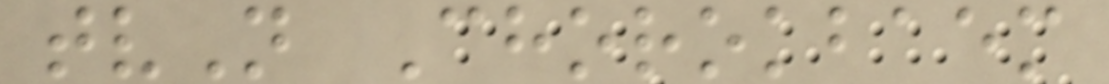tvN Chorokbaem
